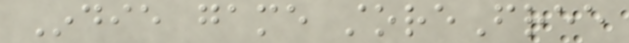Indie game storeFree
